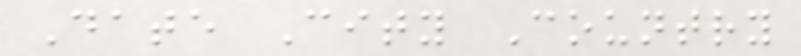Date City Country
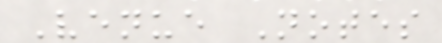Venue Notes
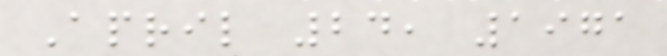April 24, 1971
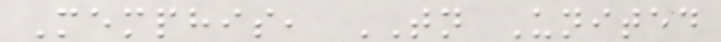Memphis, TN United
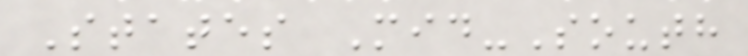States Mid-South
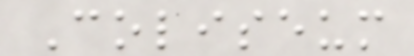Coliseum
